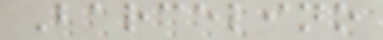Barcelino
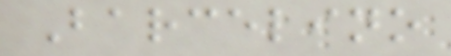Barcelino
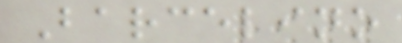Barcelino
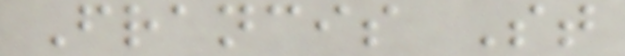Francis St
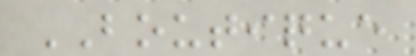BOUTIQUE
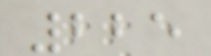225
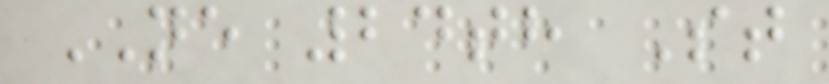NE 24th St
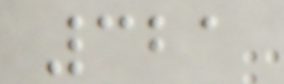321
